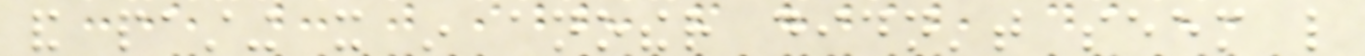and pasting it in another didn't seem like
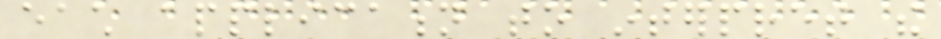each application to interpret the
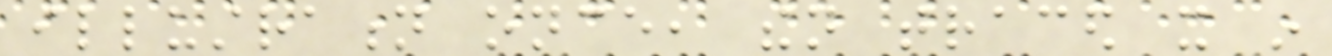illustration once, then traced it in
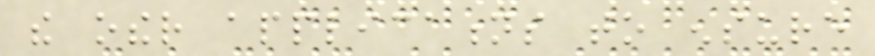the other applications to ensure
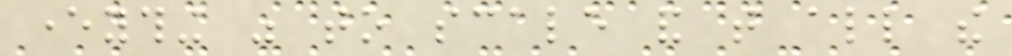everything was to scale and that all the
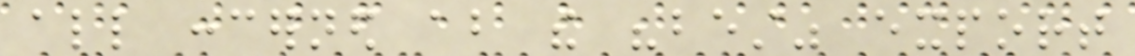all concerned about the "best" export
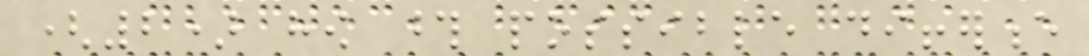(2) how those possible difference
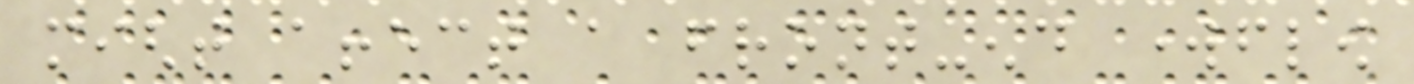might affect a front-end workflow
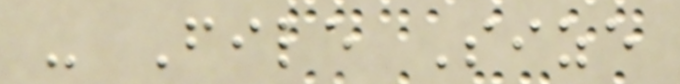- File Size
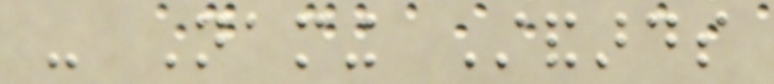- Naming Standards
